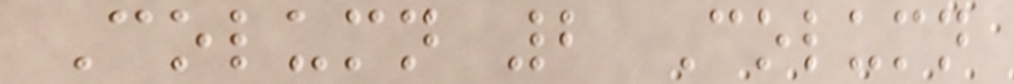Column 2 Column
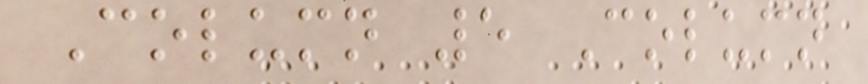Column 5 Column
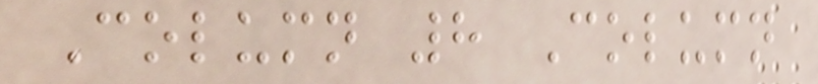Column 8 Column
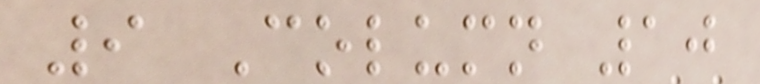9 Column 10
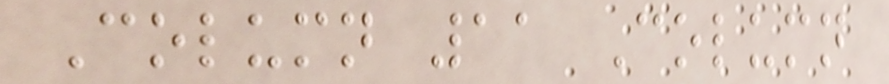Column 11 Column
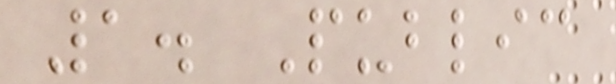1. Public
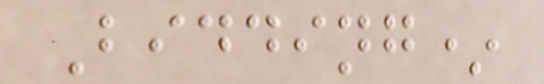Bidding*
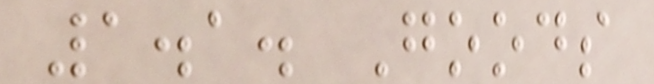1.1. Goods
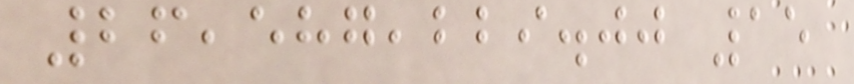26,587,229.00 15
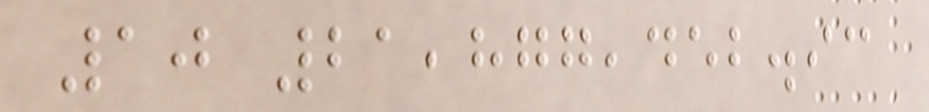10 21,877,452.93
